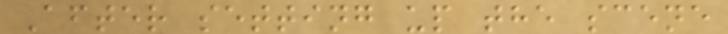After setting up the scene
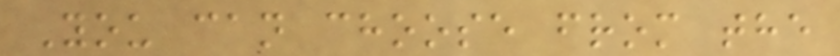You can choose from the
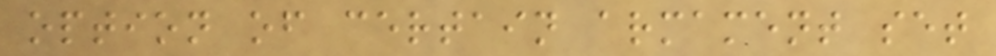option of certain armament set
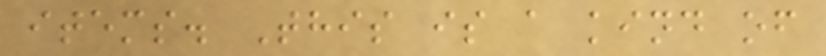items. This is a kind of
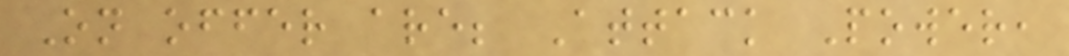On offer are; Attack Power,
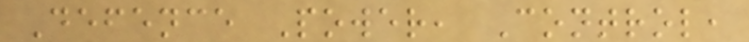Defence Power, Control,
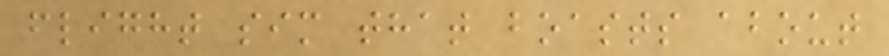flight sim that boasts about
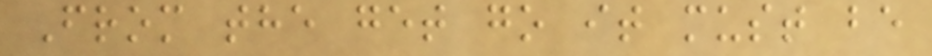From the get go it must be
